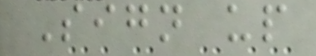Sign up
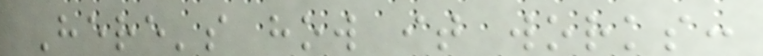Here's how it works:
